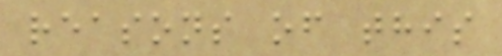reasons of this
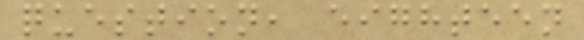question, eighteen
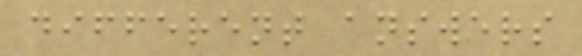different answers
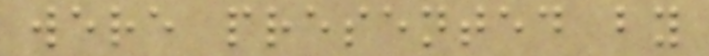were presented by
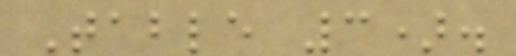Table 3).
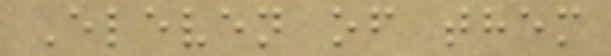Eleven of them
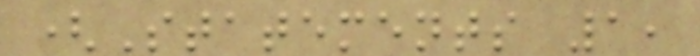(Statements 1,
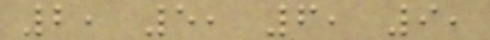2, 5, 6, 9,
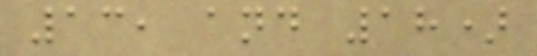13, and 18)
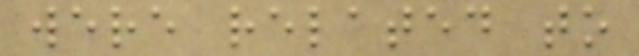were related to
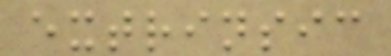extrinsic
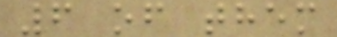6 of them
